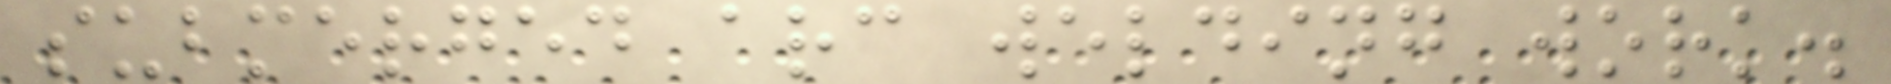submerged arc welding work.
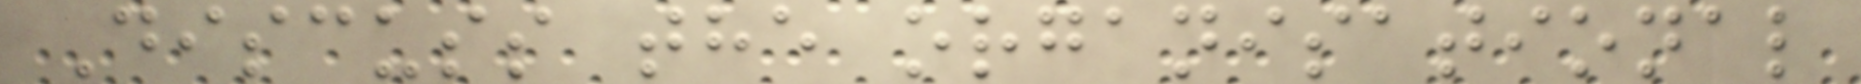Discuss the organisational
